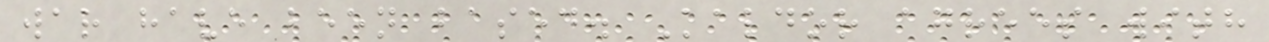war have been based. Kaldor agrees with
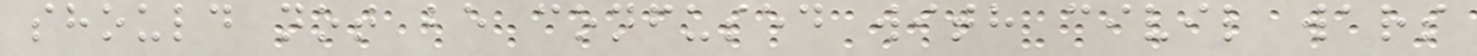should not be confused with civil wars
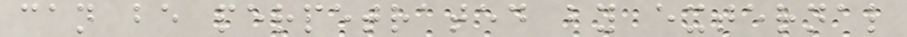can be perpetrated by external
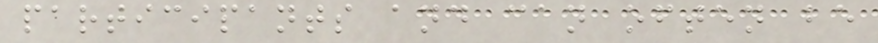participants and can often be
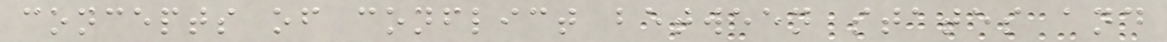concepts of conflict between states and
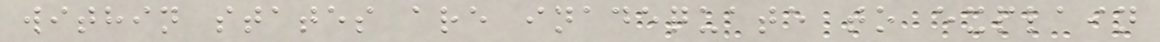within states are inadequate to explain
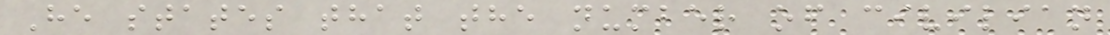He states that the number of civilian
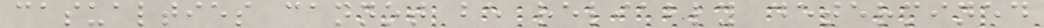casualties cannot be reliably determined
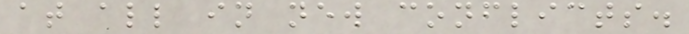at all in new conflicts.
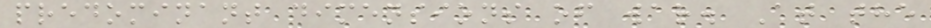predominant dimensions of war. At the
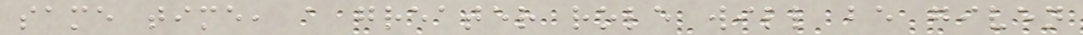same time, a greater role will be given
